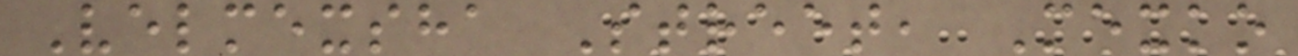Velmexsha Street, Mexko
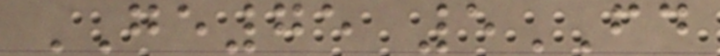GE75 5FD
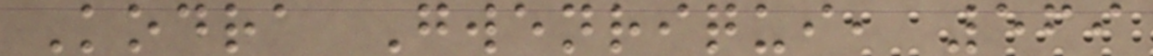Kodra Gwenriqui, 569
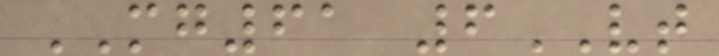MG61 6VT
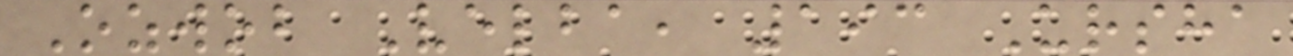Ozwob Velba, 193 Ursha
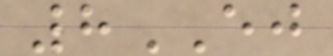8EJ
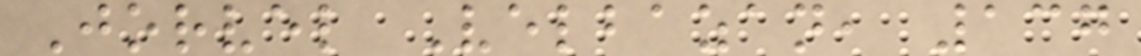Jorvel Velbazan, 137
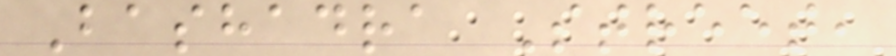Bashadra Street,
